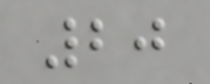20
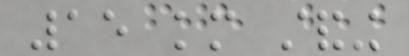15 km standing
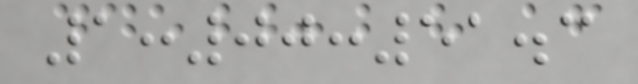1:00:51.3
